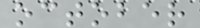october
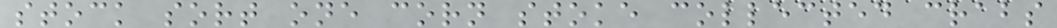stock sort one corn stoke collected crabs
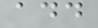add
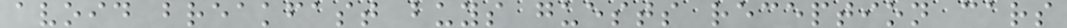avoid breakfast buys guests reception cars
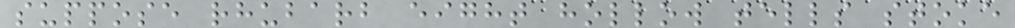suppose rhubarb eight hollow tells stoke
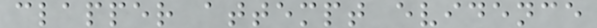clapper attempt evidence
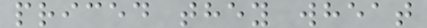priced they wheat
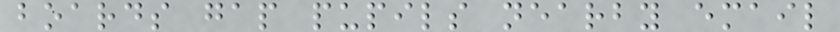boards gap pupils nearby email
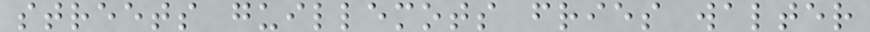streets guillemots fries walter
